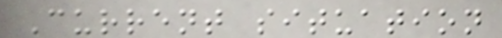Current situation
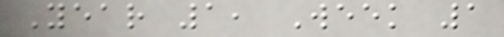Year 1, Week 1
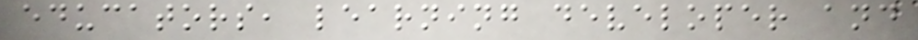educators, learning developer and
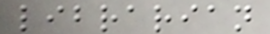librarian
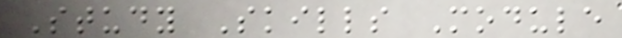Study Skills Module
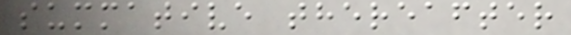summative thereafter
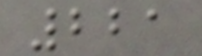221
